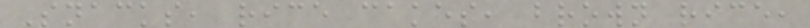Snacks, rice cakes, brown rice,
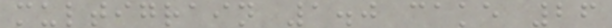multigrain 1.0 cake 26
